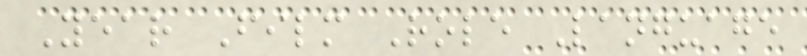Year Film Role Language
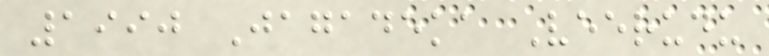1990 Jagadeka Veerudu
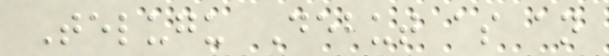Telugu Debut as an
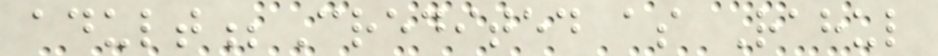adult;Credited as Rahul
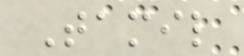Tamil
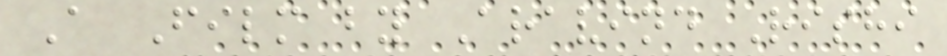A Film by Aravind Rishi
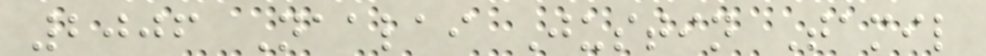2006 Naalai Justin Tamil
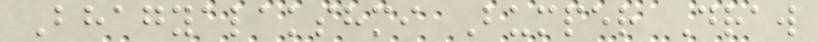Bhagyalakshmi Bumper Draw
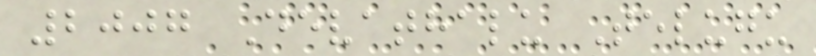2007 Devathalu Telugu
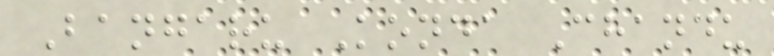Bangaru Konda Chandu
